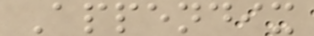Appendix
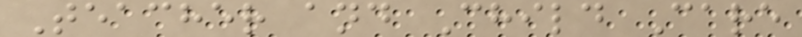Teacher and Child Care
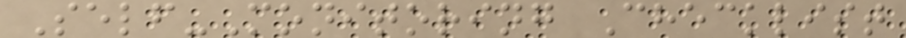Self-Monitoring Checklist
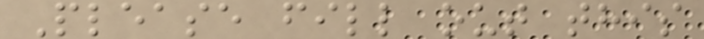Please fill out this
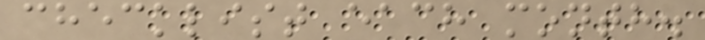checklist each month.
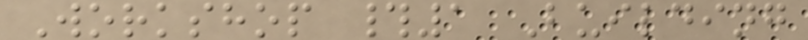Workshop #1 Building
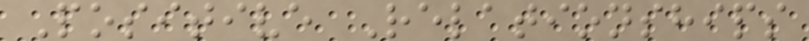Positive Relationships
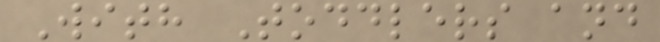With Toddlers and
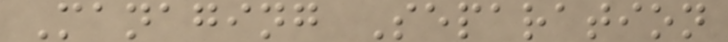Managing Separation
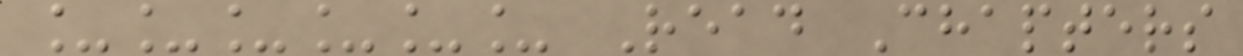______ Read Chapters
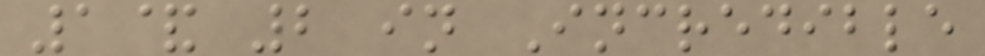1& 2 in Incredible
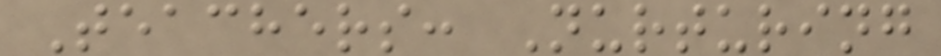Teachers: Nurturing
